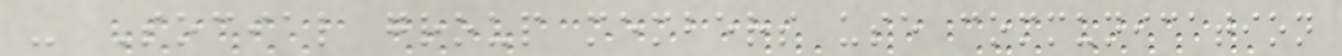- Social group members use communication
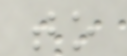to
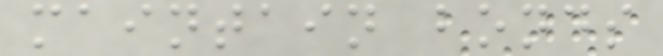maintain bonds
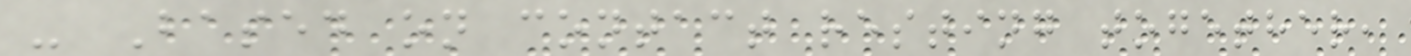- Based on contact resting together,
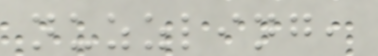nuzzling,
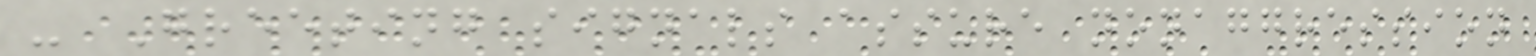- Greeting signals assure nonaggression
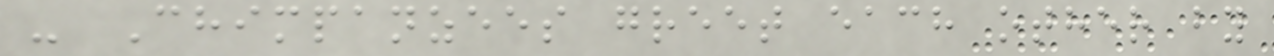- Chimpanzees greet each other by
